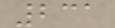231
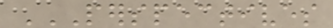PERSPECTIVES
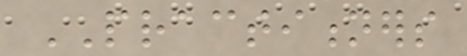PRACTITIONERS
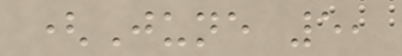(June 5,
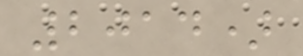2014)
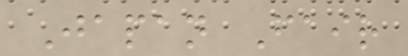Japan Fair
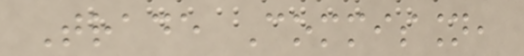Trade Commission,
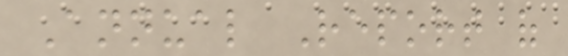Annual Report of
